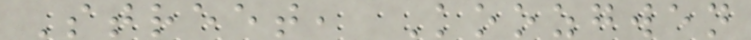Street, Koozgwen
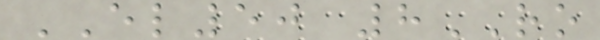EL50 8RO
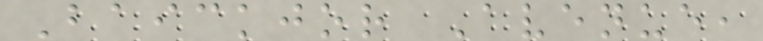Baickjor Avenue,
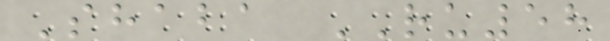Shaba RU58
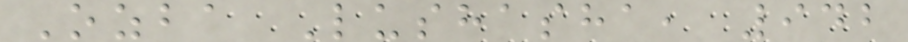Ozba Lushasha, 942
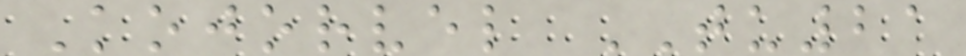Kojorvel TU21
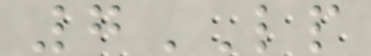7LP
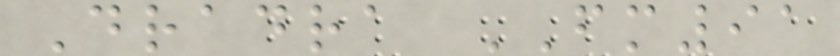Dradra FM91
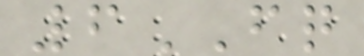6FQ
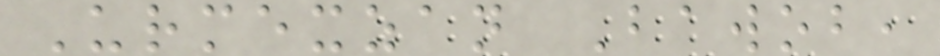Urmexzan Bawob,
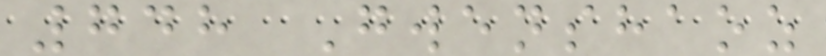748 Gwenshaoz
